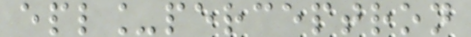epl_perceptron
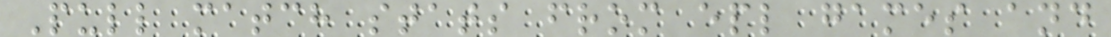Pull match stats from epl games and
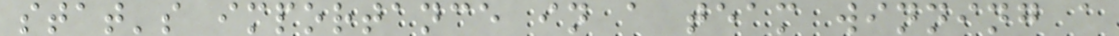stat's importance in a team winning a
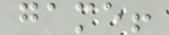game!
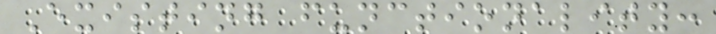Existing functionality:
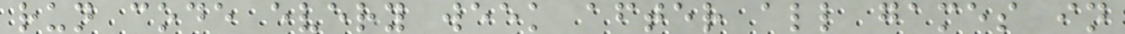run code every week after all games in
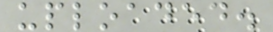uploaded.
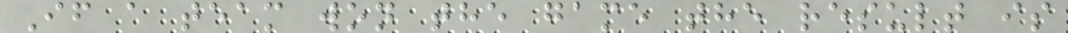If a team won the game the result is
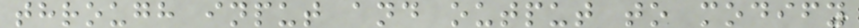through input and output to modify
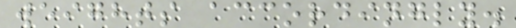weights accordingly.
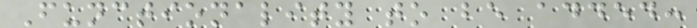Functionality to be added:
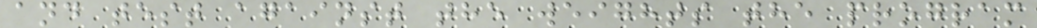and test against the weights the program
